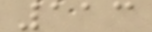113
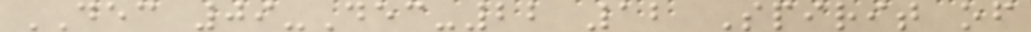DEC 09-Dec-22 12 Spirit of
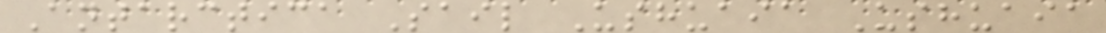Antarctica Sail Ushuaia Ushuaia
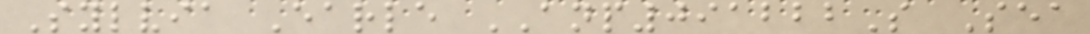Sylvia Earle ANP091222S Sea
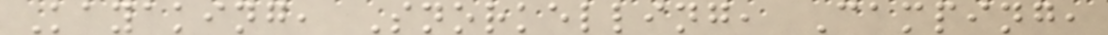Kayaking, Snorkelling, Camping,
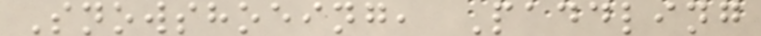Snowshoeing, Paddling
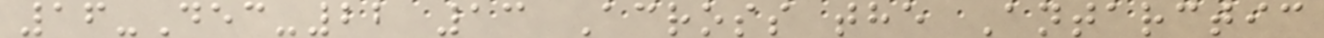16-Dec-22 13 Across the Antarctic
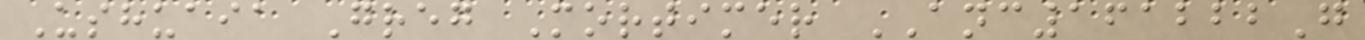Ushuaia Greg Mortimer ANC161222G
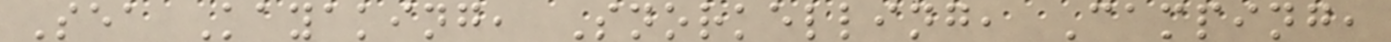Sea Kayaking, Snorkelling, Camping,
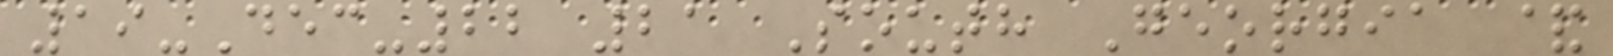19-Dec-22 21 South Georgia &
